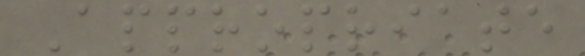Appropriate
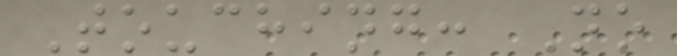Touching: No
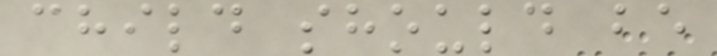child should be
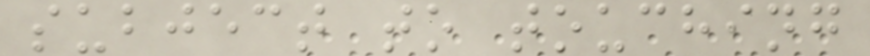subject to touching
